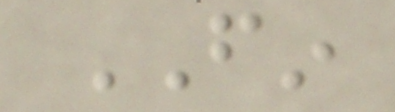FIN
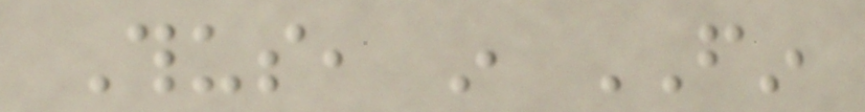Thus, in FIN
